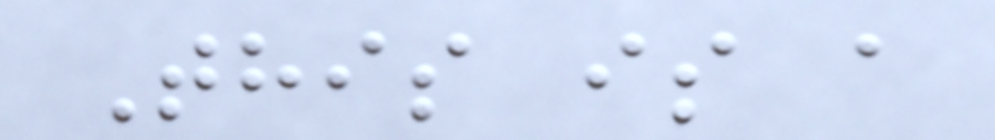This is a
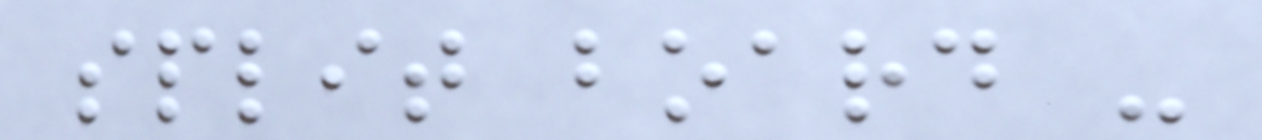split board -
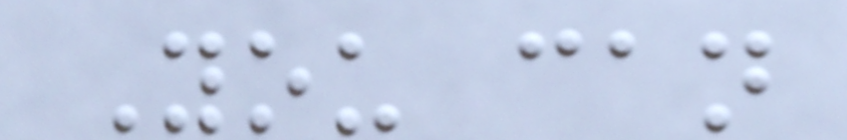You can
